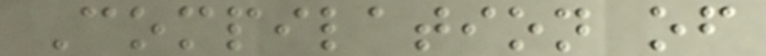Compilation of
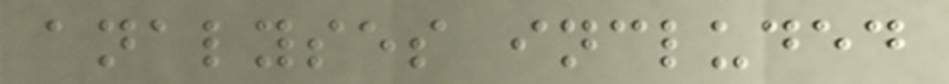analyses included
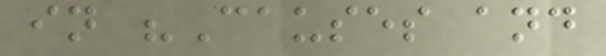in "Causes and
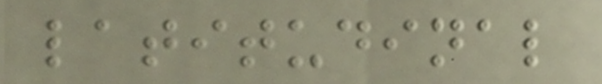latitudinal
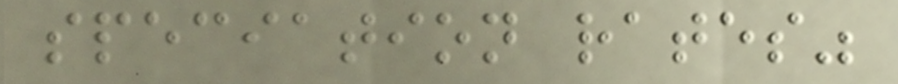speciation rates"
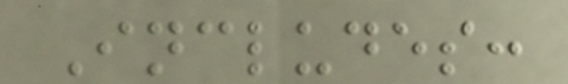Includes:
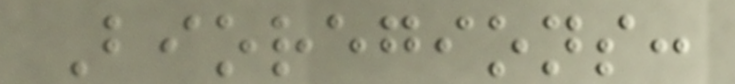Bioregions:
